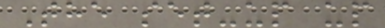The set-up up
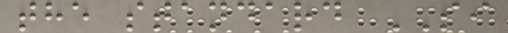the standard SI
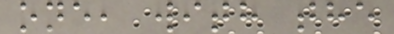one, with the
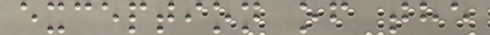exception of the
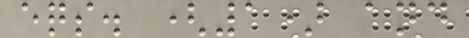eqs. (1) and
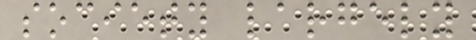society largely
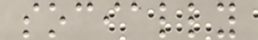socially
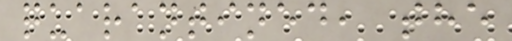quarantined, the
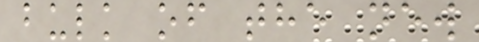bulk of the new
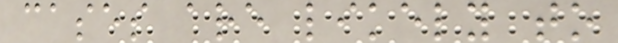cases are likely to
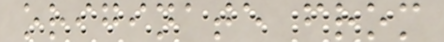originate from
